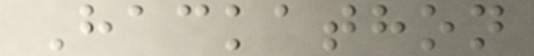Hackathon
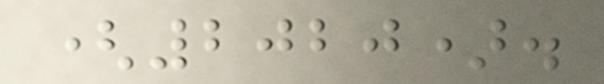(2020).
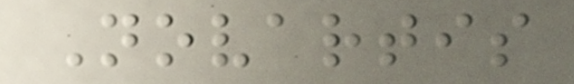Novartis
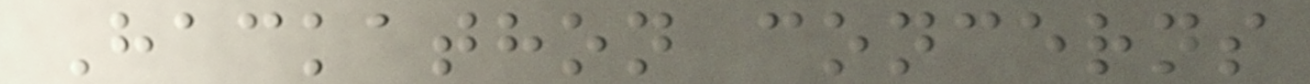Hackathon concerns
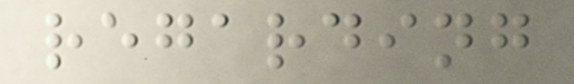regarding
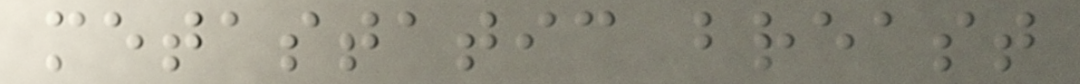metastatic breast
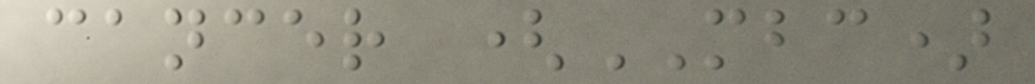cancer (MBC)
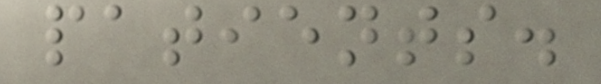patients.
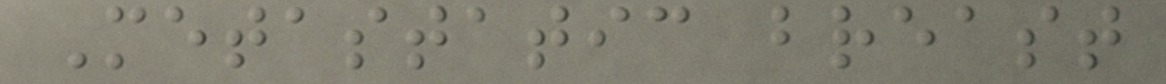Metastatic breast
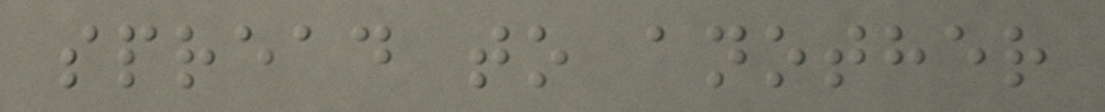spread to another
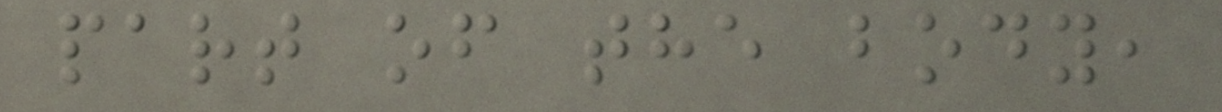part of the body,
